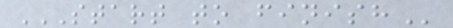START TO FINISH
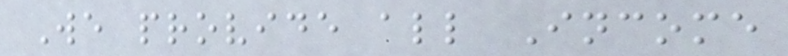We provide all Income
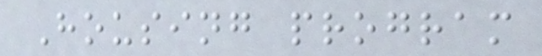Housing program
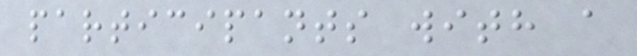participants with a
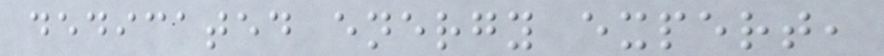dedicated energy expert,
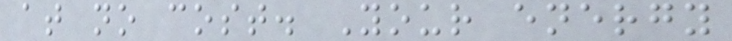at no cost. Your energy
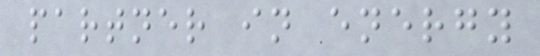partner in energy
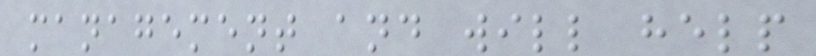management and will help
